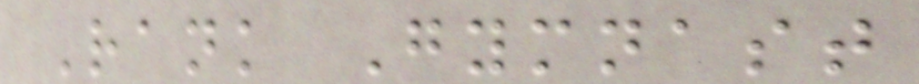Rank Gymnast
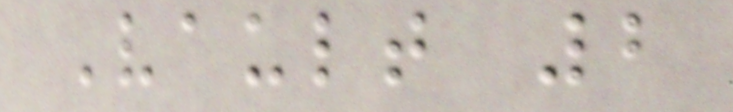Vault 2
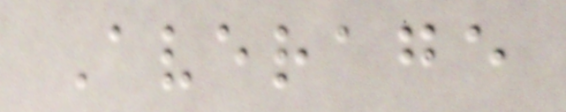Average
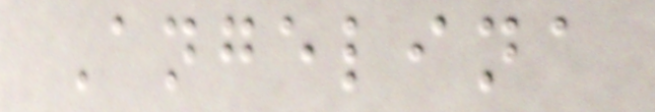Angelina
